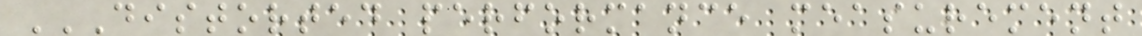DISTORTED PERFORMANCE MEASUREMENT
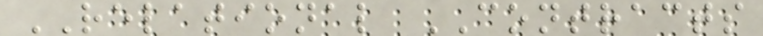RELATIONAL CONTRACTS
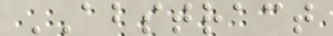ABSTRACT
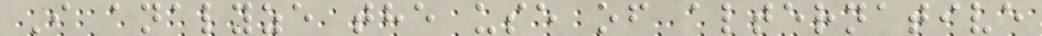I analyze the use of alternative
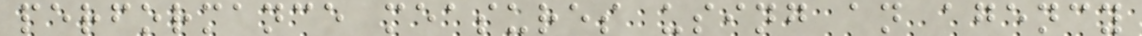performance measures using an agency
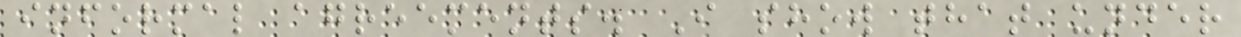informal agreements. I show that under
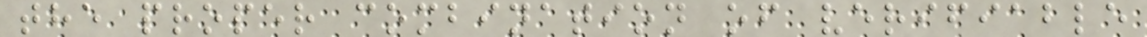the proper combination of verifiable
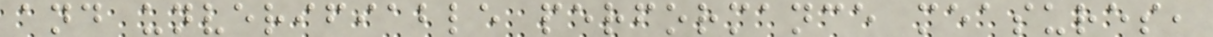and unverifiable performance measures,
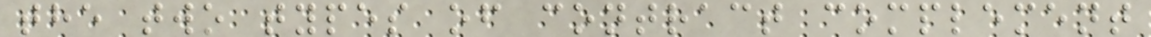the two types of contract complement
